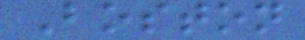Boston
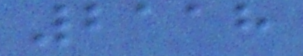2118
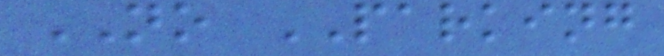NO PARKING
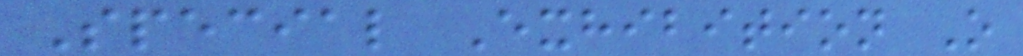Special Exhibition O
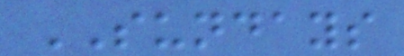SUNDAYS
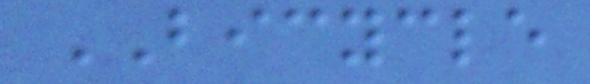BICYCLE
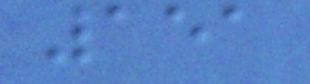151
